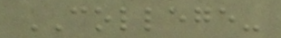COLLEGE-
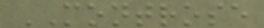MONTROSE
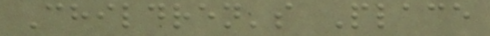Children's Place
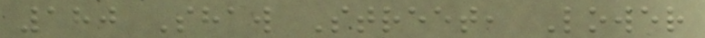180 Shaw Street, Lower
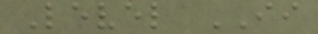Level II
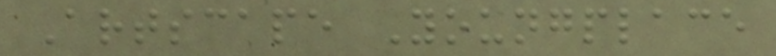Artscape Youngplace
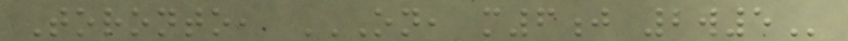Toronto, ON, M6J 2W5
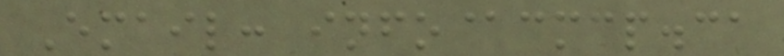Email: info@cmcp.ca
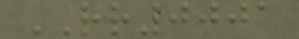RR0001
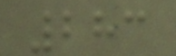283
